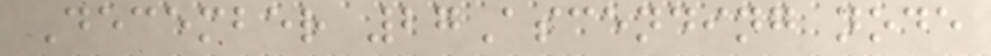December 27Ascending node
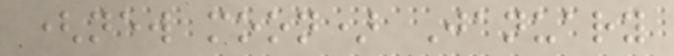(new moon) January
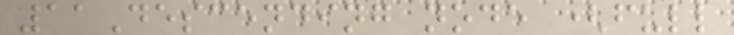11Descending node (full
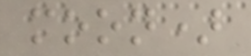moon)
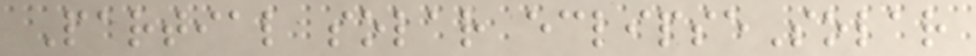Partial solar eclipseSolar
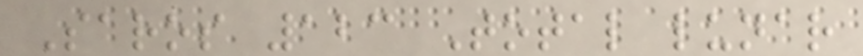Saros 123 Total lunar
